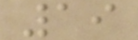19
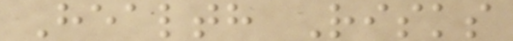Health Risks
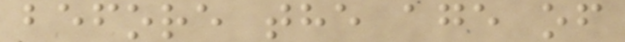before the age of
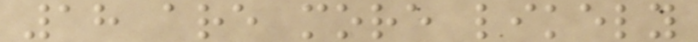18 are more likely
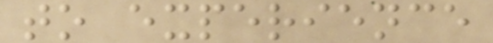to experience
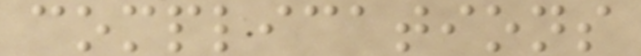complications
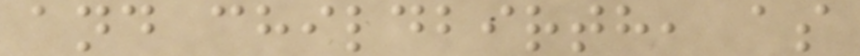and childbirth, as
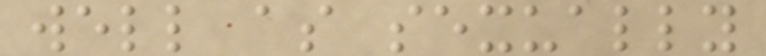well as sexually
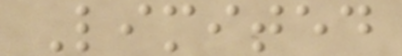Limited
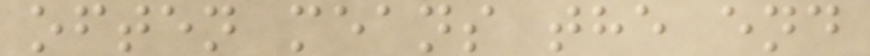often means the end
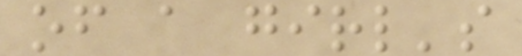of a girl's
